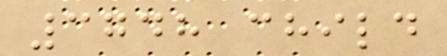3748 child
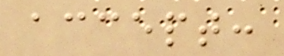accept:
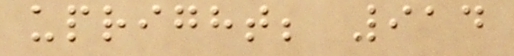upright; 914
